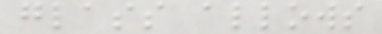glass allows
